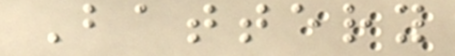Battery
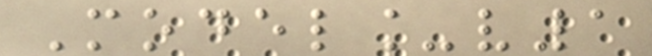Model_v1
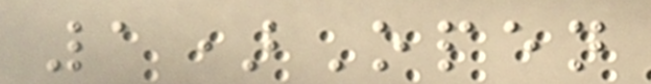1)Open
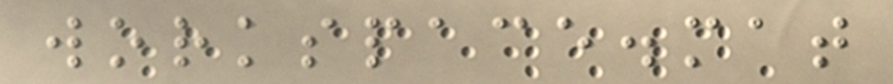workspace.mat
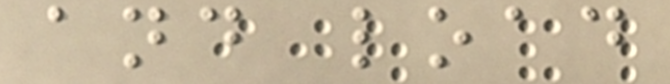and load
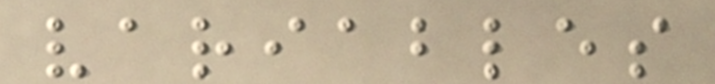variables
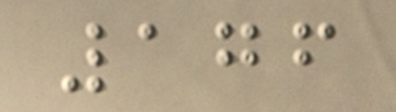176
